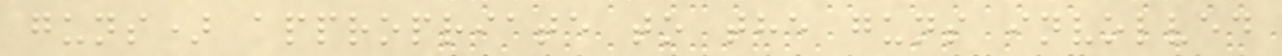guns) appropriate to the guns involved
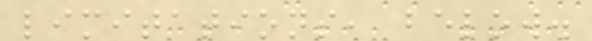limitations, below.
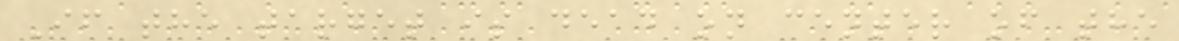If the target is dead on center of the
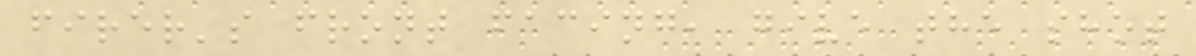firer's front facing, give the shot
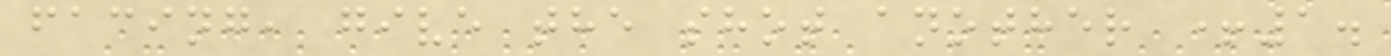facing, give the shot another +1.
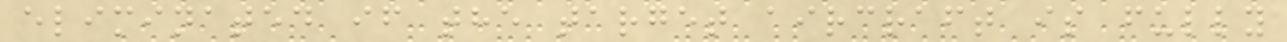eliminated if the target aircraft is fully
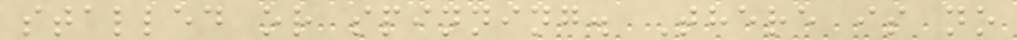stalled or spinning. There is no
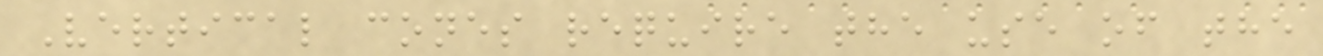Vertical cones require the use of the
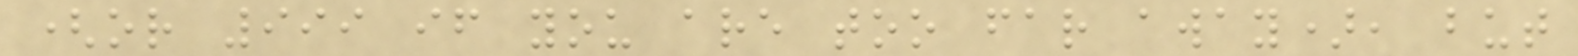(or 999 if you are too far away), but
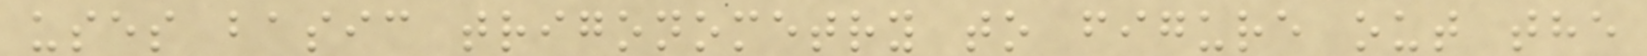uses basic trigonometry to figure out the
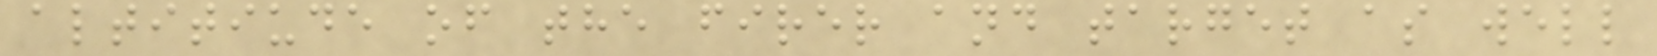altitiude of the firer and target as well
